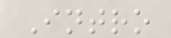Intro
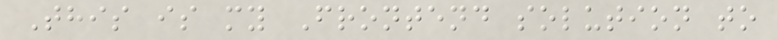This is my Frontend solution to
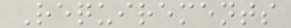Requirements
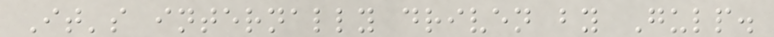It's internally driven by Gulp.
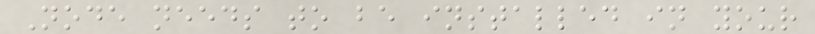Node needs to be installed in your
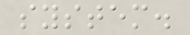system.
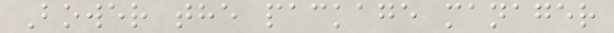Bower the package manager
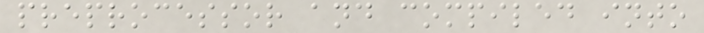preprocessor and compiled into
